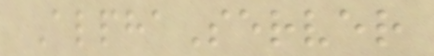AlphaServer
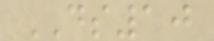DS10
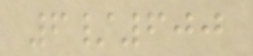6/600
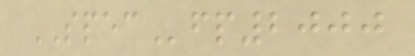SPECfp2000
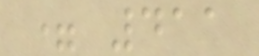= 411
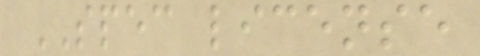SPEC license
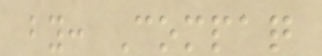by: Compaq
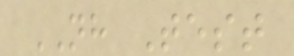NH Test
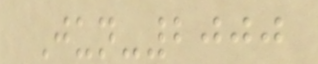Jun-2000
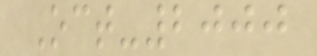Oct-2000
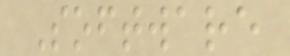Software
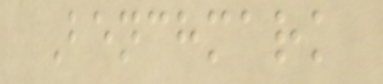Benchmark
